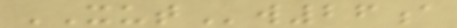XUTw26a
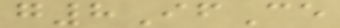g8IfCe
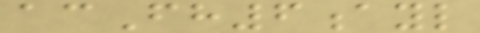acFh6ayl
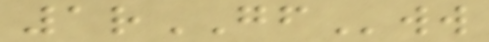1rGFww
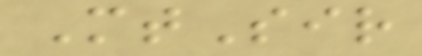MtSir
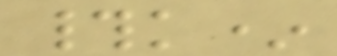#k*
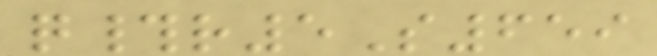q#r5S659
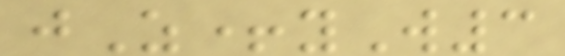jZ+yW3
